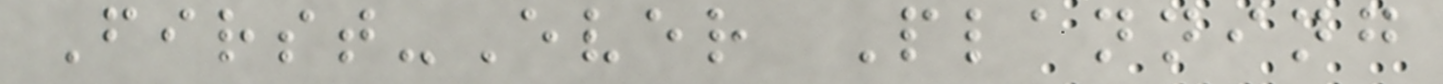First-Ever Planning
